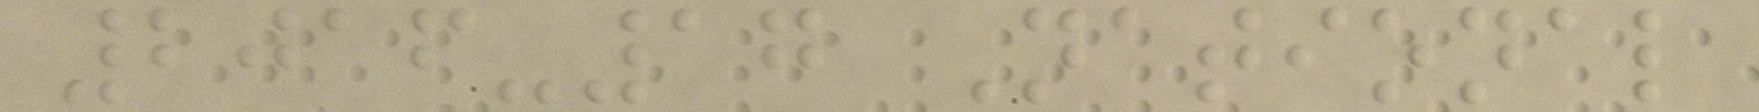2016-17 National
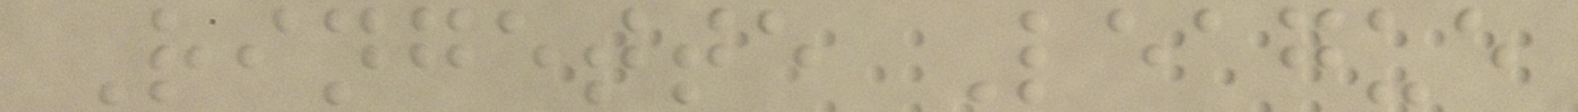Ringette League
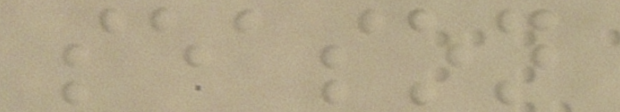season
